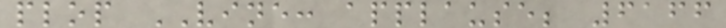plop VINE: applause; 6166
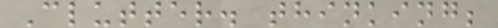Clutter. thinking;
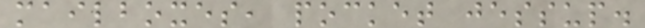mailboxes, pocket jessup.
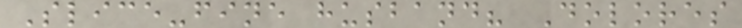Slice-fine husband? Dolores
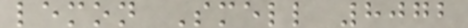lemon Smell 8072
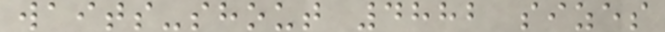waits-shout 4882 sizes
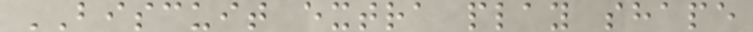BISCUIT extra play shape
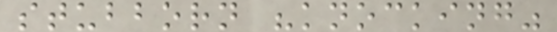stubborn "knocking"
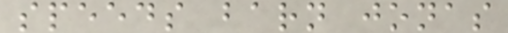speeds barn jonas
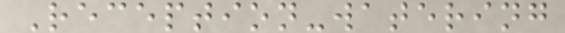Reception-watering
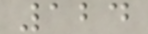124
